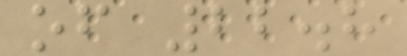of 22.8
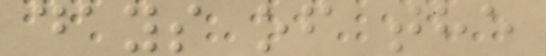days of the
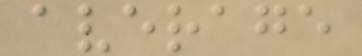average
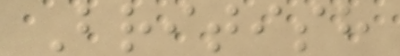British
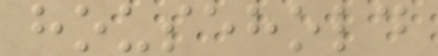household
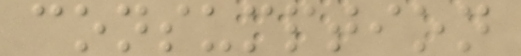consumption
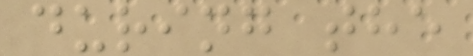during the
